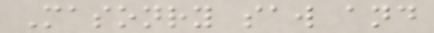Masonry saw and
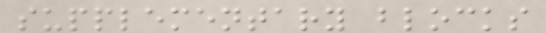supplementary blocks
